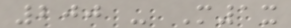200 - M1x
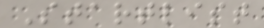Startlist
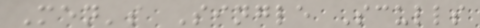Men's Single Sculls
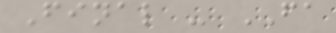Final - FA
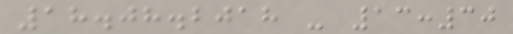18.08.2018 - 13:30
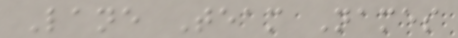Lane Team Names
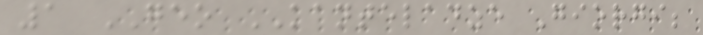1 GEO KANTELADZE Giorgi;
